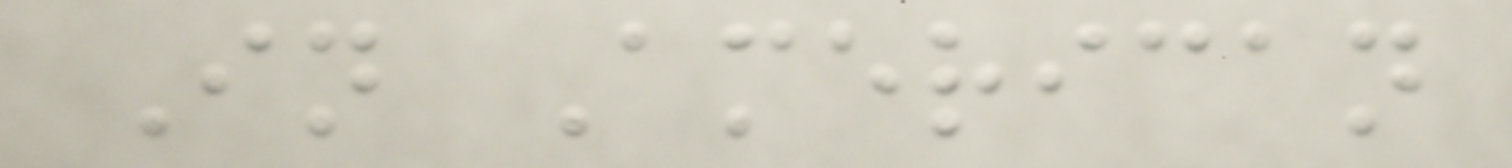In American
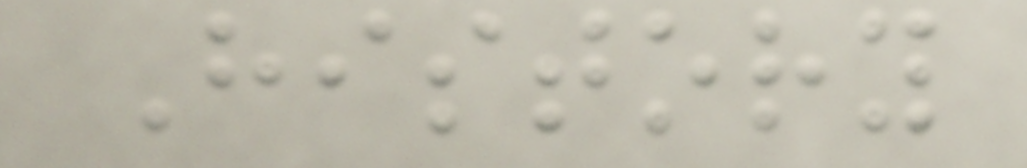History
